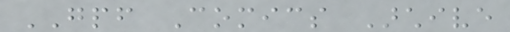GPF Comics Archive
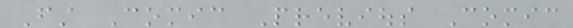First Comic Previous Comic
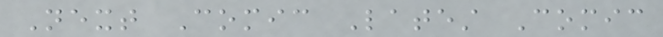Next Comic Latest Comic
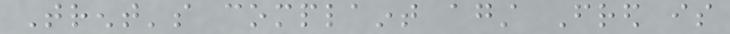Trent's complaint against Fred is
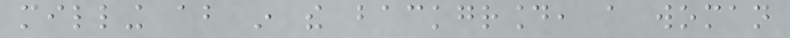milling about in the background, a woman
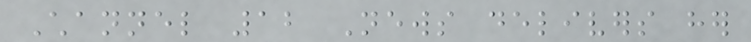Channel 12 News delivers her
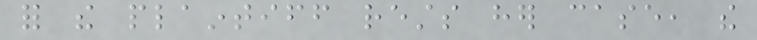for the plaintiff rests her case, the
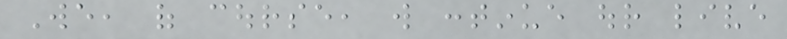We, of course, will continue our live
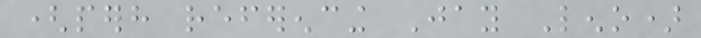(perhaps referencing Jay Leno)
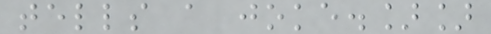tells a joke.]]
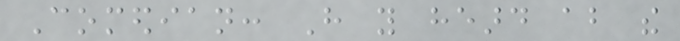Comedian: Have you heard about the
